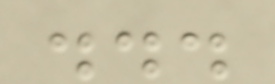...
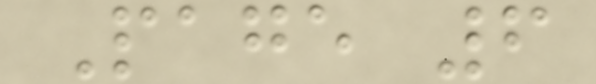Page 6
